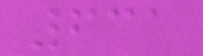631
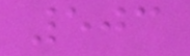503
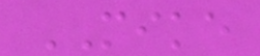MIKE
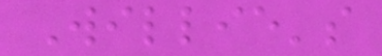Willie's
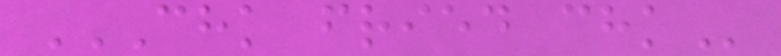CHK FRIED CHK
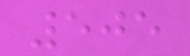505
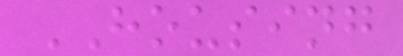HOUSING
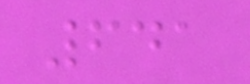641
